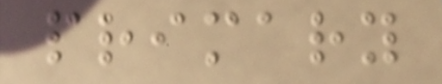primary
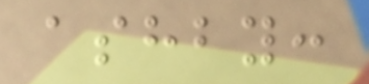ashby:
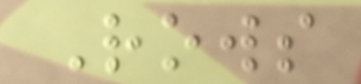Rows
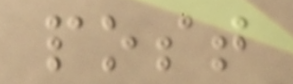post
